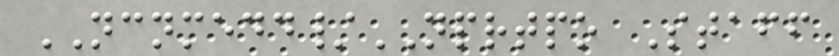NCNMEDD/NPRTPO Staff
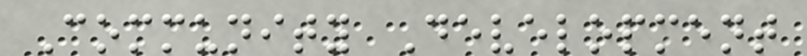Community Development
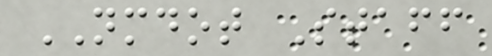NMDOT Staff
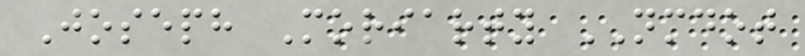Joseph Moriarty NMDOT
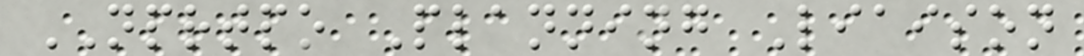NPRTPO Planning Liaison
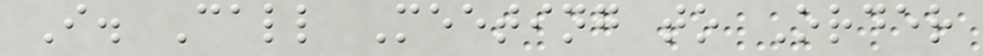I. Call Meeting to Order
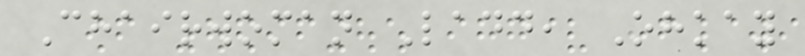Chairwoman Ladd, Ohkay
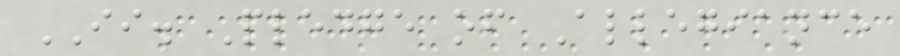II. Pledge of Allegiance
